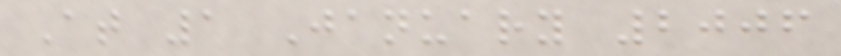At 1 January 2006
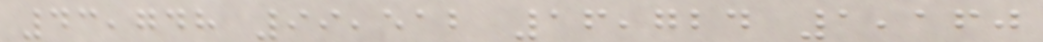43,748 99,512 16,724 1,160
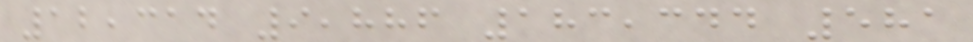12,314 9,886 183,344 581
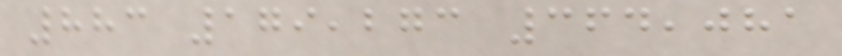883 179,273 364,081
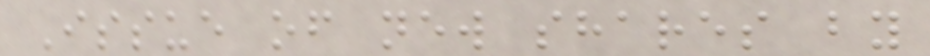Issue of new shares by
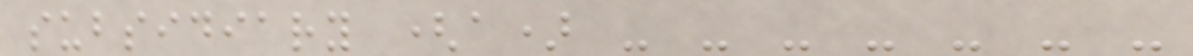subsidiary (a) - - - - - - -
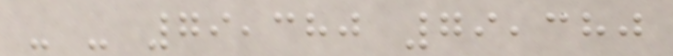- - 79,380 79,380
